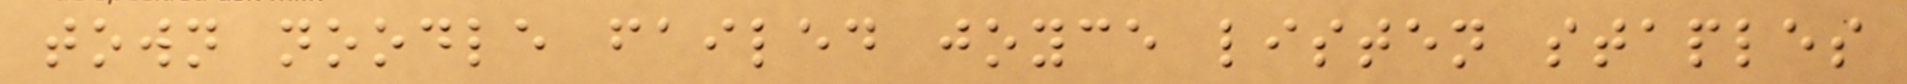town noodle failed joyce listen staples
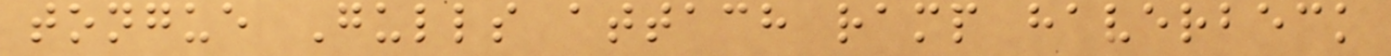tongue Gulls attach ramp haverbeck
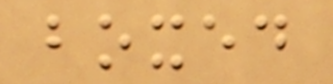boxed
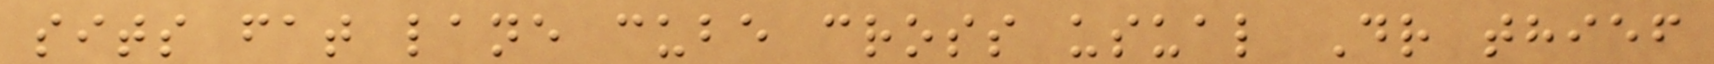sits fat lane cube cross usual Dr thief
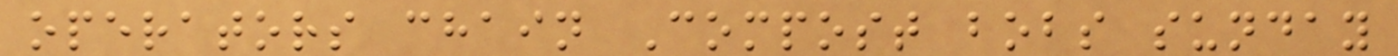operators chain Compost bobs sunday
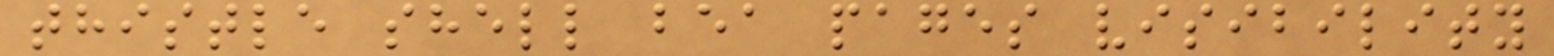thistle shell bea pages visibility
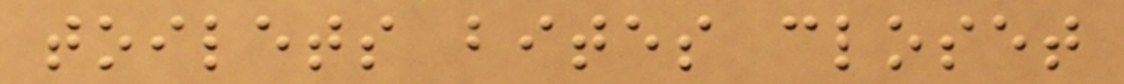toilets bites closet
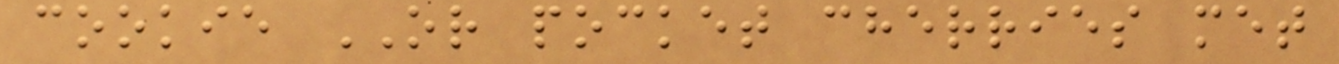cookie OR pocket cherries met
